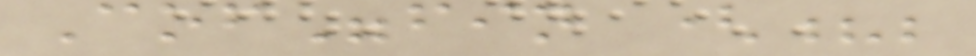Cof"fin (?;
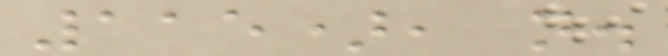115), n.
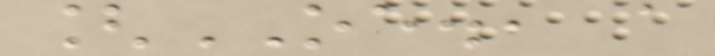[OE., a
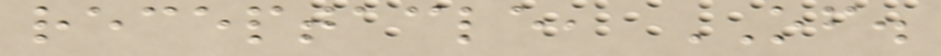receptacle, OF.
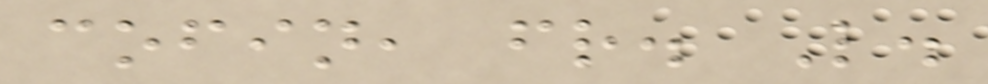cofin, fr. L.
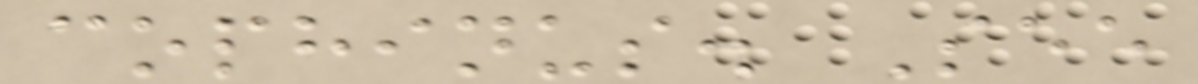cophinus. See
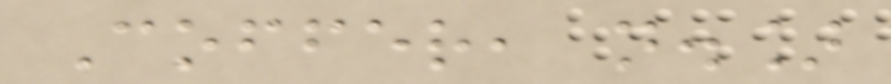Coffer, n.]
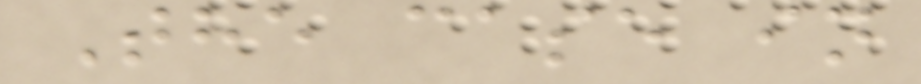The case in
